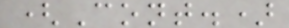(Cont.)
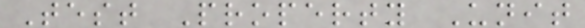Test Property Unit
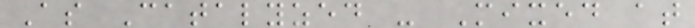As Catalyzed - Mixed at
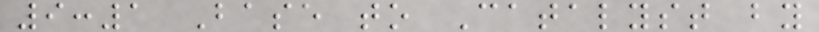9:1 Base to Catalyst by
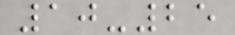10-25
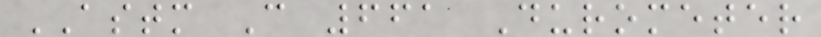ASTM C 661 Durometer
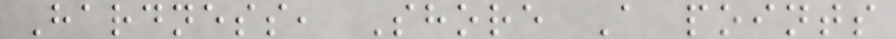Hardness, Shore A points
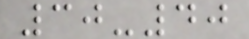30-40
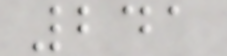241
